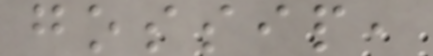gossip,
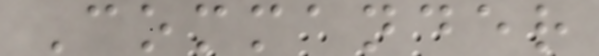Commander
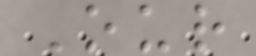Our
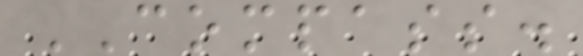COMPASS.
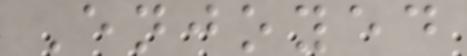Enjoyed
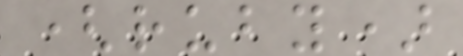(ruby)
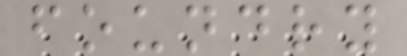foundry
